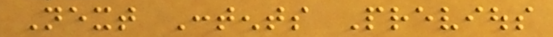Next Contents Previous
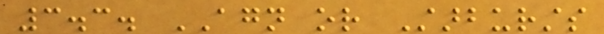3.3. AGN or Starbursts
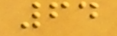64
